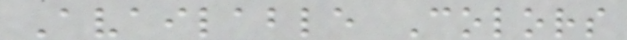Available Colors
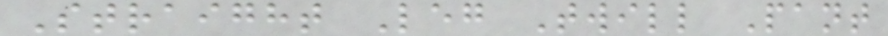Straight Leg Twill Pant
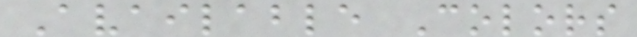Available Colors
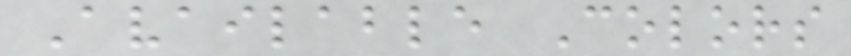Available Colors
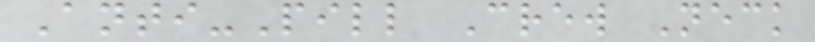Anti-Pill Crew Neck
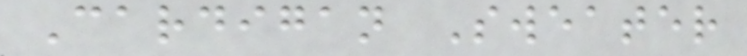Cardigan Sweater
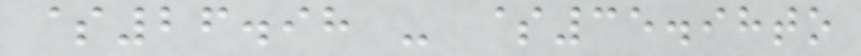$26.98 - $35.98to
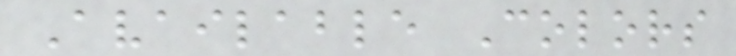Available Colors
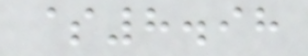$8.98
